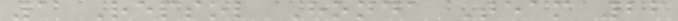1 Repsol Honda Team 26
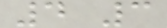4 3
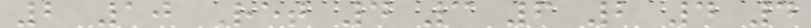2 10 Ret 4 3 6 2 4 4
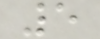5
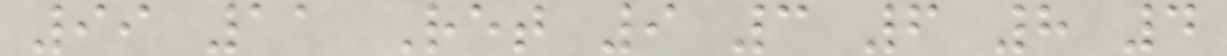99 11 Ret 9 3 6 8 4
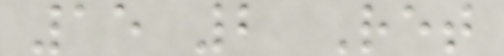15 2 Ret
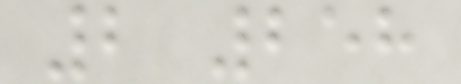2 258
